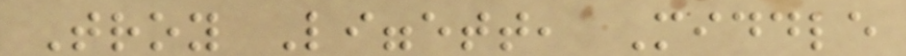Troy Liggett, Middle
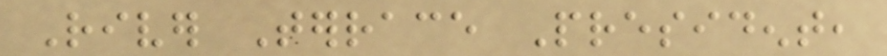River Terrace President,
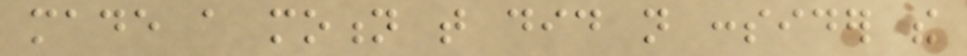made a motion that did not consider the
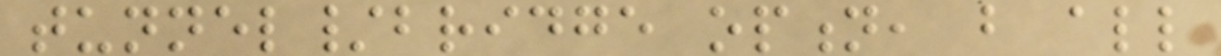tunnel/bridge option, but all
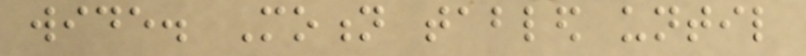wide. Motion tabled until
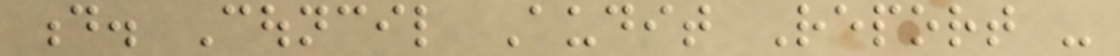d. Council Audit Report -
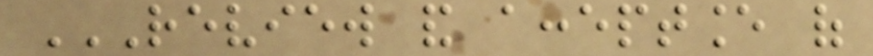REVIEW AND ACCEPTANCE OF
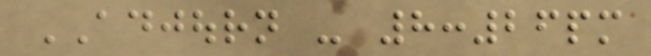ADJOURN - 8:26pm
